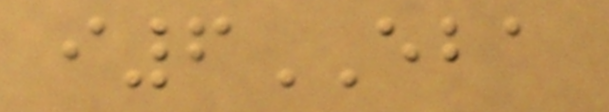i6EBA
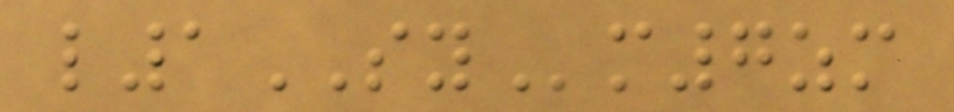l1SYm7zm
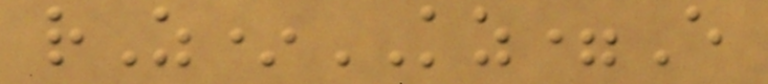rZ*KZ=E
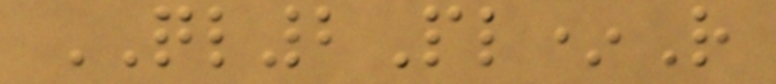QL2Pl*R
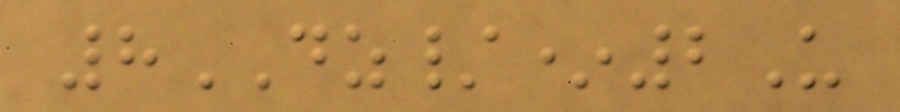8DZ/*2U
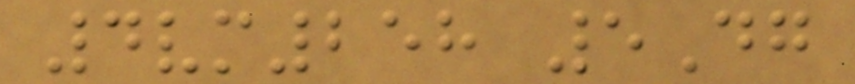4vm258 5Dg
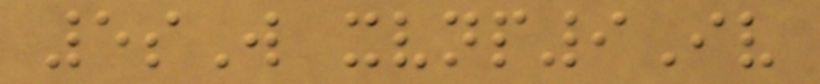5sW xvnp9Iv
